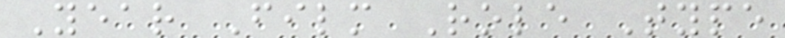Year Film Role Type
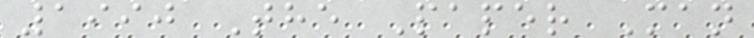1990 The Paper Man
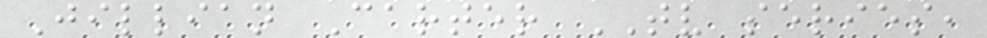Jillian Carter TV series,
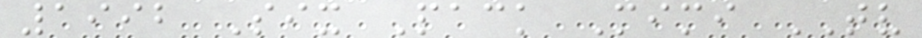1992 Six Pack Mimi TV
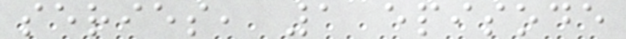series, 1 episode
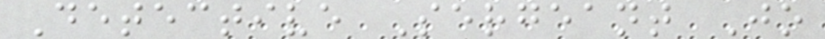Detective Sergeant Jo
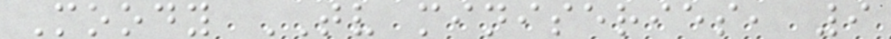Moody TV miniseries, 9
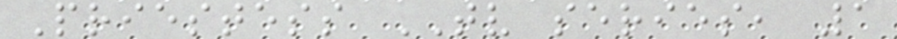Priestess TV series, 1
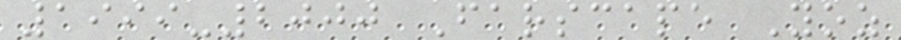1999-2000 Farscape Yoz
